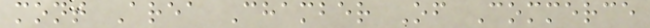mont Area Chamber Of Commerce
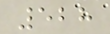528
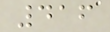416
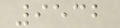9532
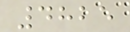4825
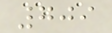709
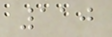110
